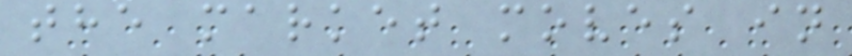the market moves in
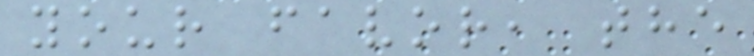your favor, the
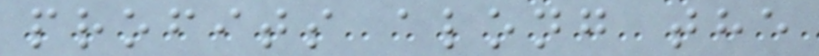profits along the
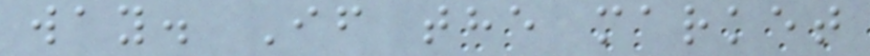way. If the market
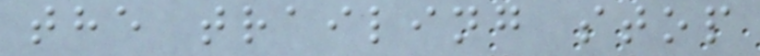the trailing stop
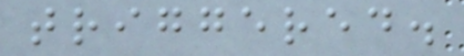triggered.
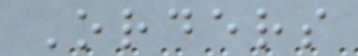Orders
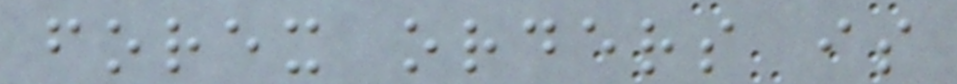forex orders is
